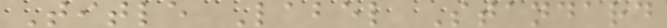Title Label Standard
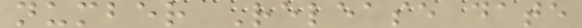number Release date
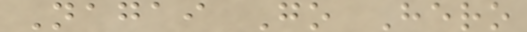Nagai Go Hero
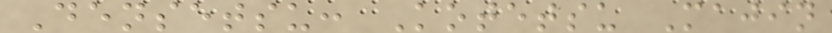Densetsu: Kotetsu Majin
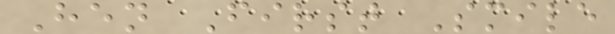Hen First Smile
